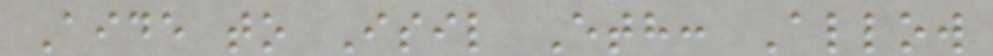Aide to Isil Eth: Allow
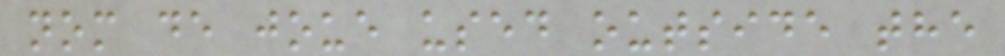nom de joue used outside the
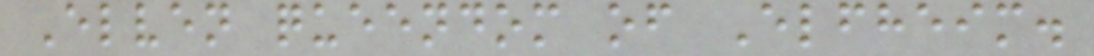Elven queendom of Elfheim.
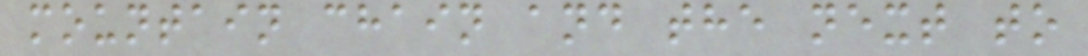mountain chain and the next to
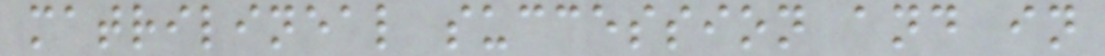matrilineal succession and in
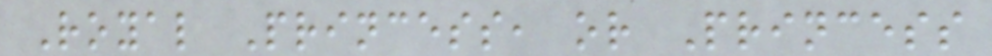Royal Princess, or Princess
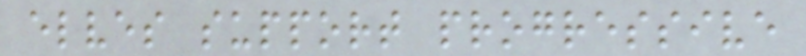elves support progressive
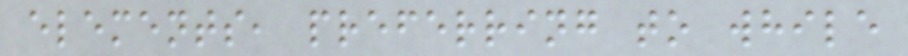elements, preferring to while
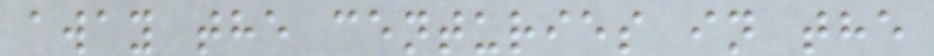away the centuries in the
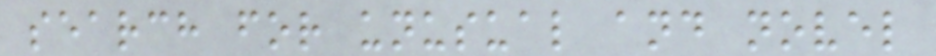search for unusual and novel
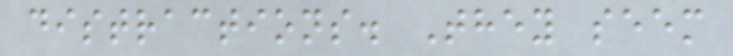distractions. They seem
